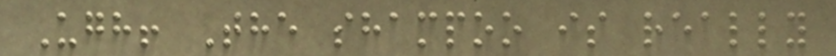Ugh! The shampoo is really
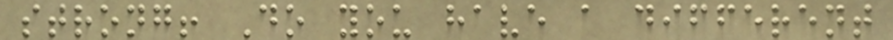strong! Do you have a different
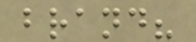brand?
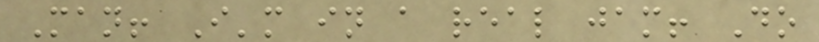Man! I'm in a real jam! Do
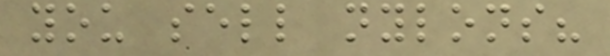you sell nylons?
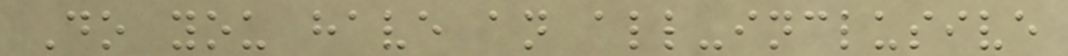Do you have an all-inclusive
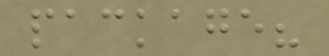package?
